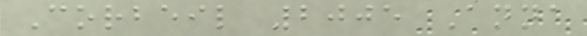Corbeil 2005 Anna
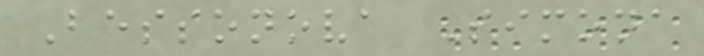Bessonova Simona
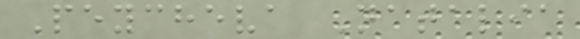Peycheva Natalia
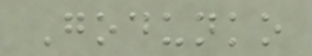Godunko
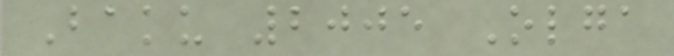Baku 2005 Olga
